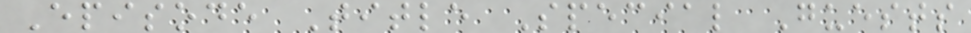Episode Title Special Guests
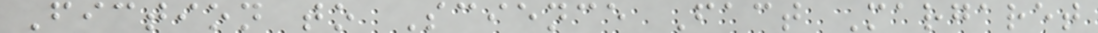Fiction to Science Fact Margaret
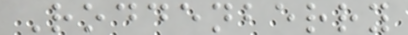Roddenberry
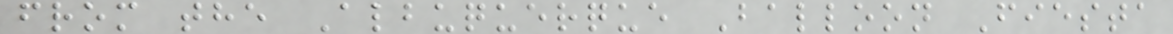from the Albuquerque Balloon Fiesta
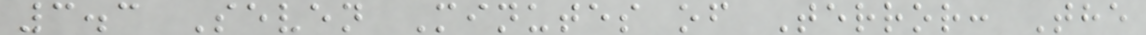3.3 Seven Minutes of Terror: The
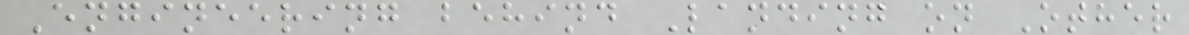Engineering behind Landing on Other
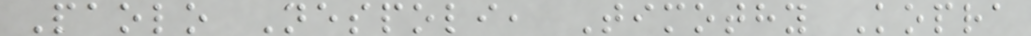Paolo Nespoli, Timothy Kopra
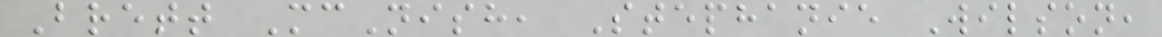Brett McNish, Stephanie Wilson,
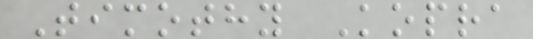Timothy Kopra
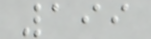199
